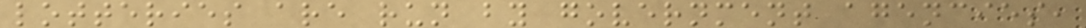lotteries are run by government agencies,
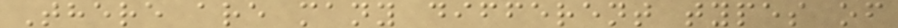There are many different types of
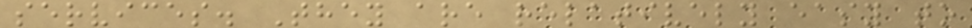services. They are relatively easy to
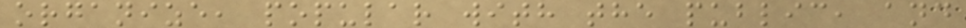organize, popular with the public, and
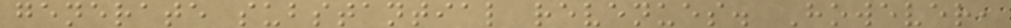generate substantial revenues. However,
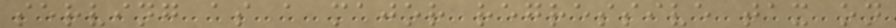serving as a major regressive tax on
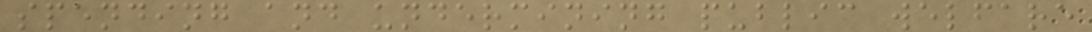spending and undermining public welfare
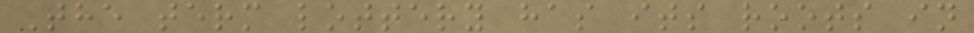The term lottery has its roots in
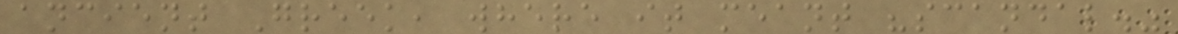ancient Greek, where it meant "scandal."
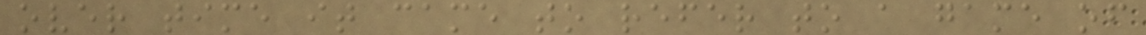over time it came to refer to a game of
